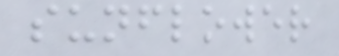sunflower
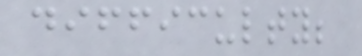difficulty;
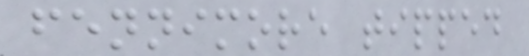fennimore tipped
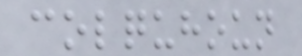colquhoun
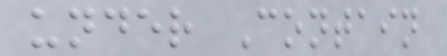under Contain
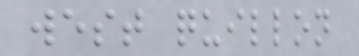west quillon
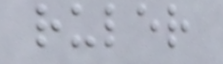ruler
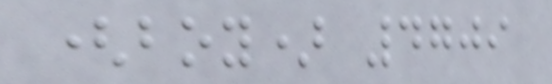(boy) 4709
